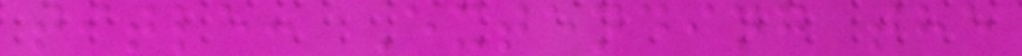title: Extending the
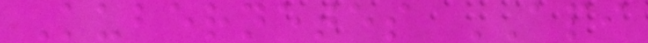Kubernetes API
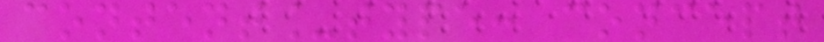content_type: concept
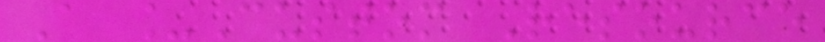A _Custom Resource
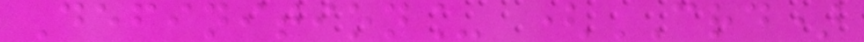Definition_ (CRD)
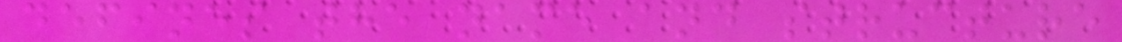defines the name and structure
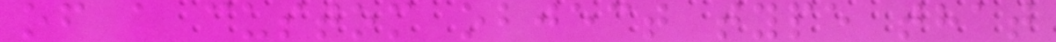of a custom object type that
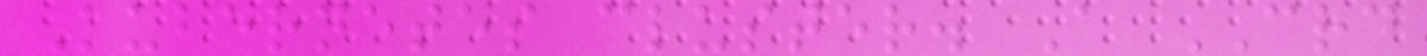Kubernetes cluster. A CRD
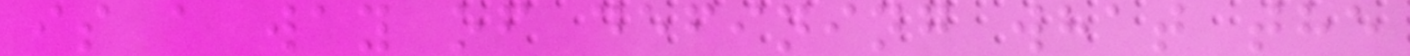is a way of defining what the
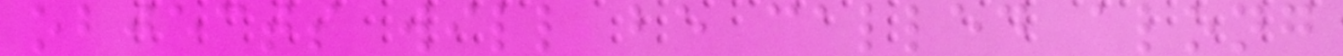objects will be called along
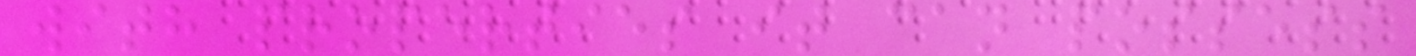with properties it can possess
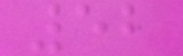52
